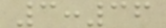3:36
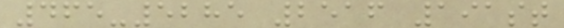465-5285 2516 191st
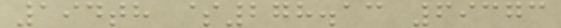194th $278.13 69373
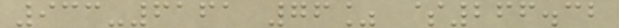933-6161 76% $266.32
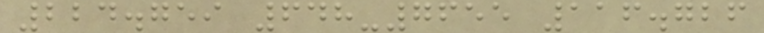224.759 648-7655 116.726
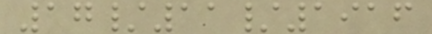17/11/1916
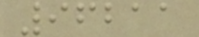96211
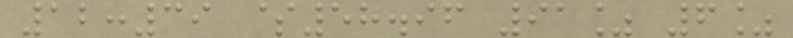12:39 $58.96 91% 6%
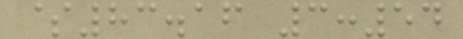$83.16 3:54
